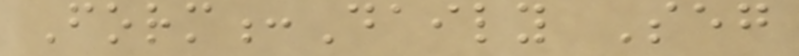Form:Daily Seg
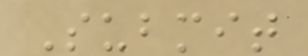Submit
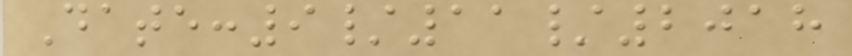Date:9/11/2018
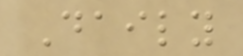Daily
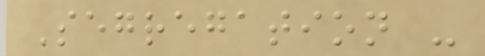Segregation -
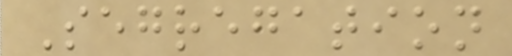Segregation
